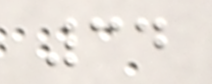34
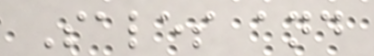Sales and
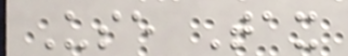Use Tax
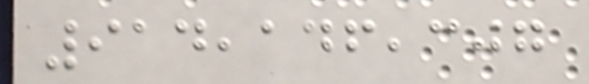914,146,307
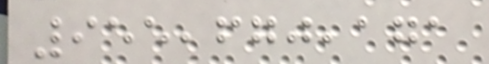955,670,171
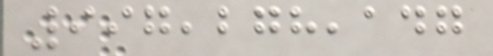997,278,147
